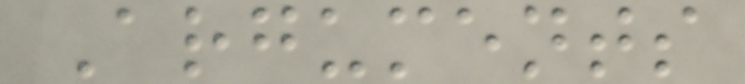Arguments
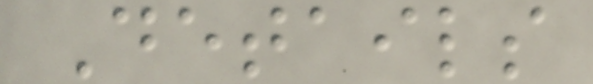Details
